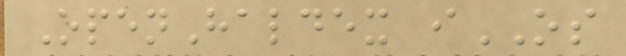OpenHaldex iOS
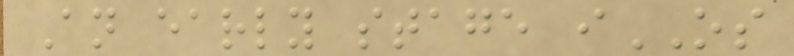An early stage iOS
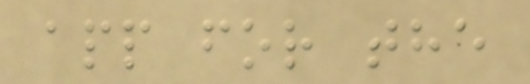app for the
